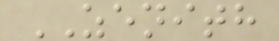ZENITH
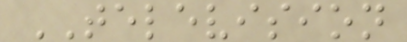TELEVISION
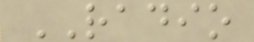RADIO
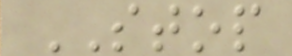STOP
